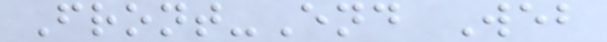Front-End Web
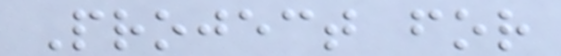Project for
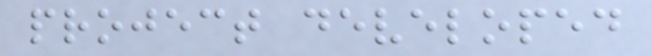project developed
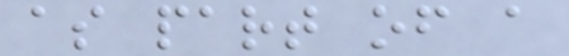as part of a
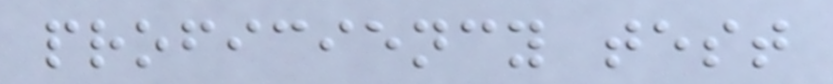proficiency test
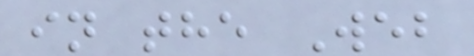in the Web
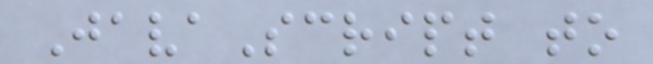JavaScript to
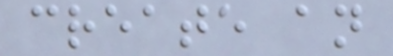create an
